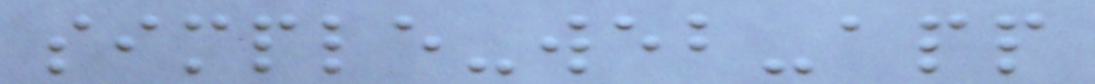simple-web-app
